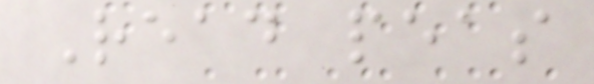Read peas
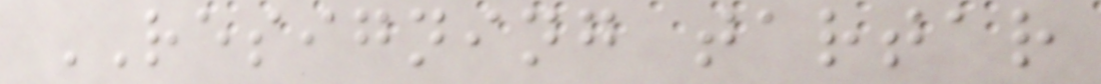RESIGNING tartar
